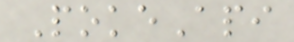PokeApi
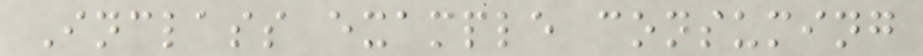Inclass example consuming
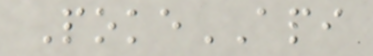PokeAPI
